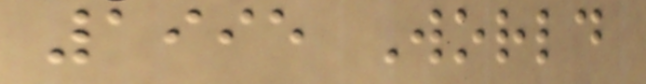1995 World
